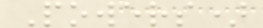Powers)
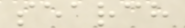search
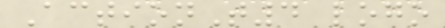ActionT4 logo
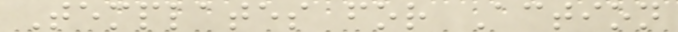Templates for Action
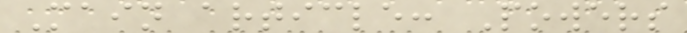Main article: Powers
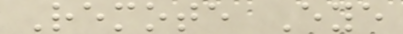Remote Eye
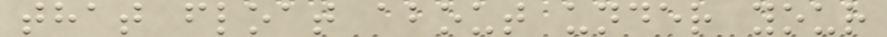that float about under your
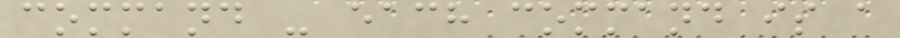command - each command is a
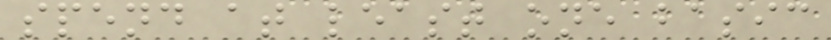spend at least one basic
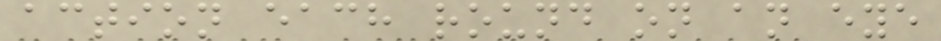action each round on an eye
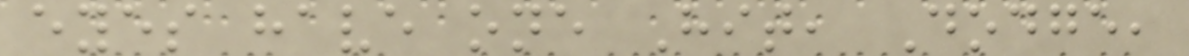eyes have one Hit, Dodge,
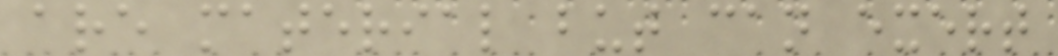are material but can exert
